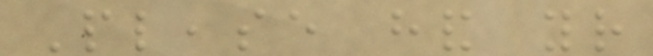Please hand your
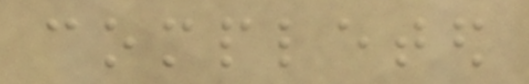completed
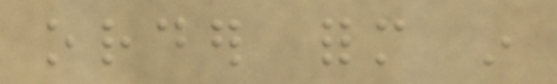order form in
